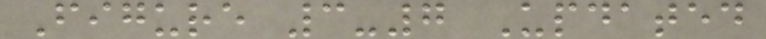Figure 3-7 Updated
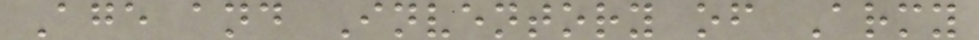Age and Inventory of Army
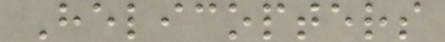Helicopters
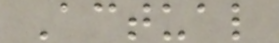Actual
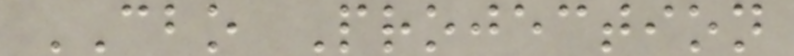CBO Projection
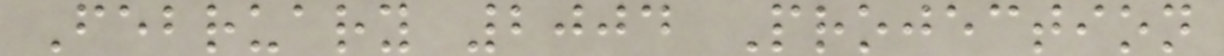February 2004 Projection
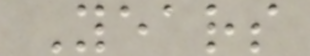Years
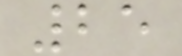25
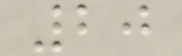20
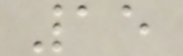15
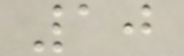10
